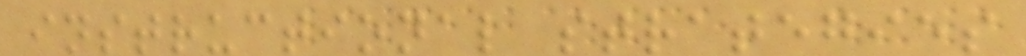instructional strategies
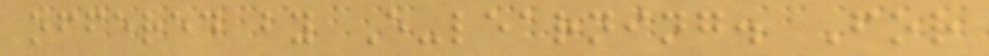offered by E-learning. For
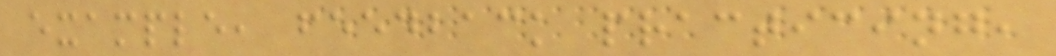example, feedback practicing,
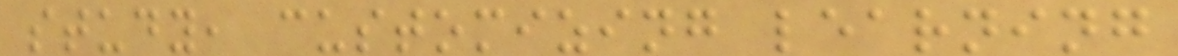study, customizing learning
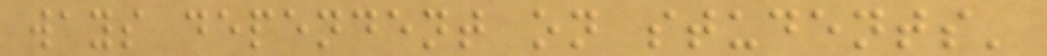ways dependent on students'
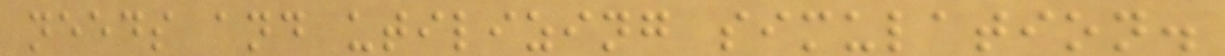needs and utilizing simulation.
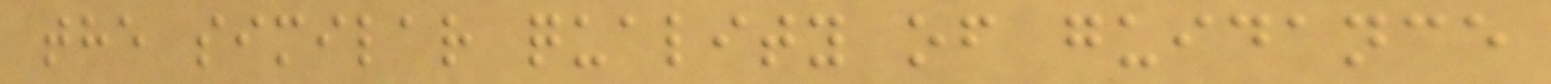the similar quality of guidance
